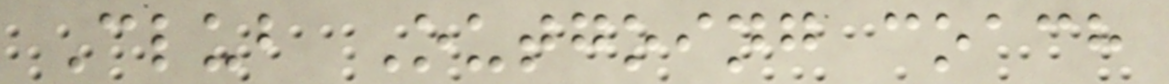Club Outgoing coach
